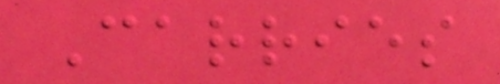Carries
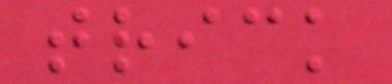trick
